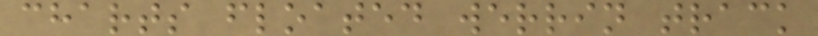charts floated werrin track
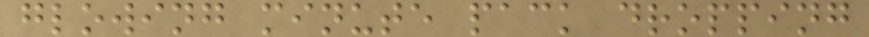glowing minute pack dropping
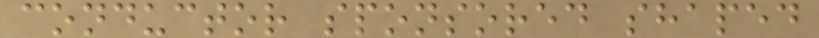conductor sponsored shaped
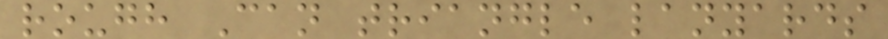rough Can triangle lanyards
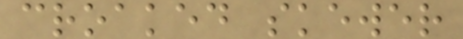croaked skewer
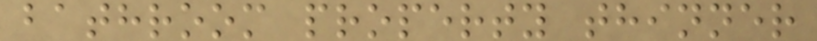bathroom property thinner
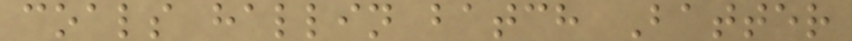coals hallin batch Batter
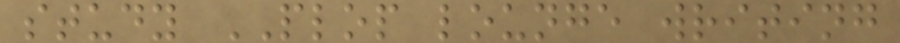study PLOP lounge writing
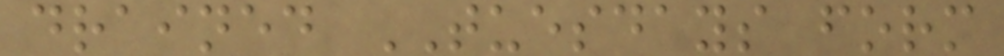drained TUESDAYS form
